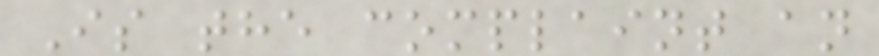Is the complaint an
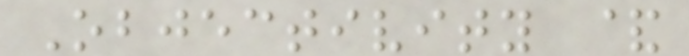Objectivity &
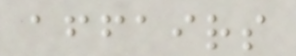affairs
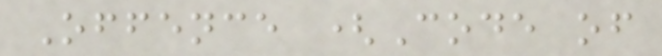Offence (Code of
